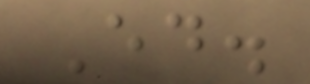Ed.
